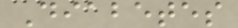Diabetes
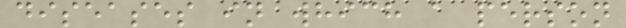diseases in which a person
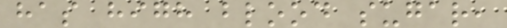has high blood sugar,
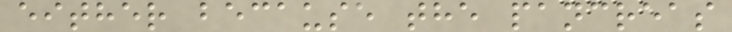either because the pancreas
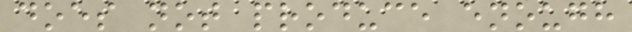does not produce enough
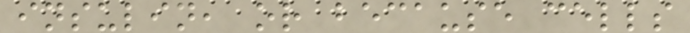insulin, or because cells
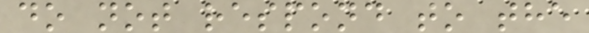do not respond to the
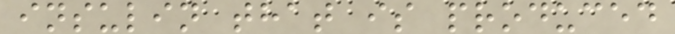insulin that is produced
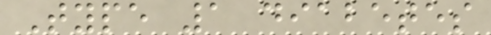Type 1 diabetes
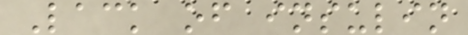Lack of insulin
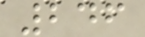246
